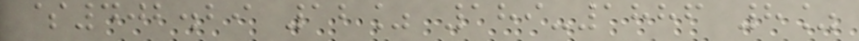$402.29 12% 189-1886 8%
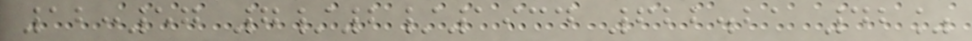12:57 7/2/1934 622.21 42%
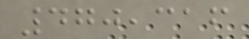470,316
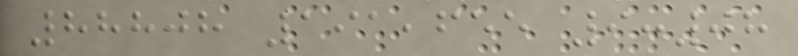88808 191,655 9:08
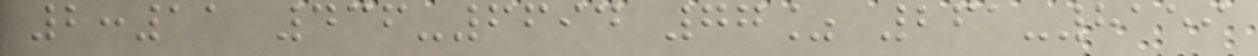2:11 436-6694 77% 261-8159
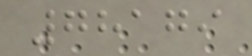78179
